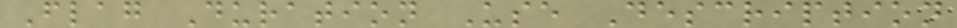Flag Duration Use Description
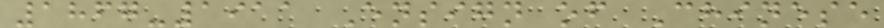1867-1911 Ensign of Chinese
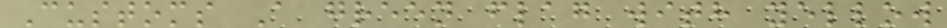Customs A green flag with yellow
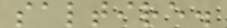saltire.
